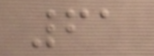61
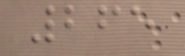265
